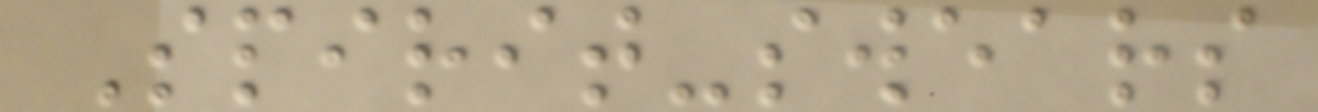Spirit-swears
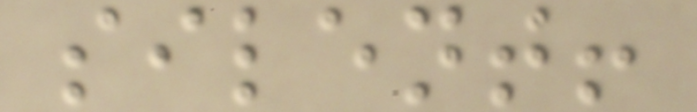silent!
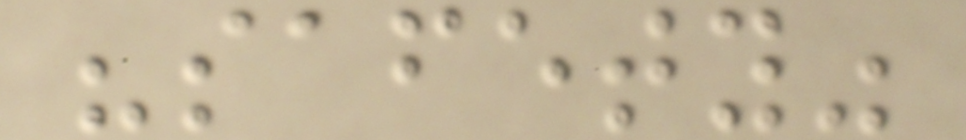"safety"
